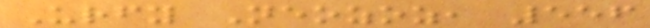Urfy Neozoz, 556
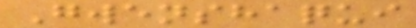Gwenshaqui
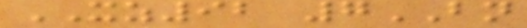XZ92 7BN
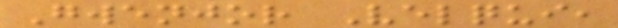Gwenjor Velqui,
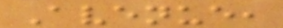Avenue,
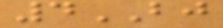4BJ
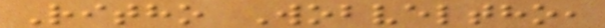Ritho Wobveltho,
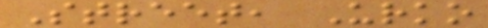Street, Urko
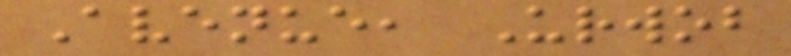Avenue, Urwob
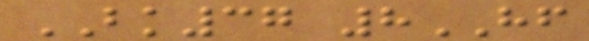BK37 8HF
